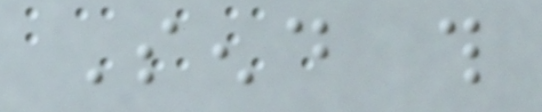Send this
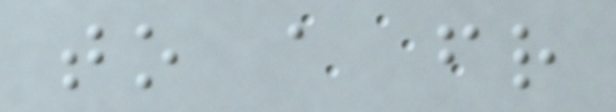to a friend
